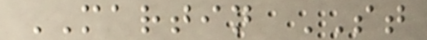MARTIN ST
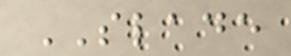SLADE
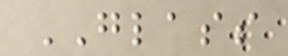GLASS
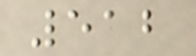512
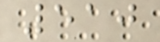510
